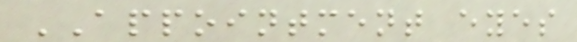APPOINTMENT eyes
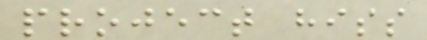project hiss
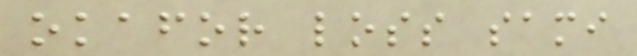okafor loss sami
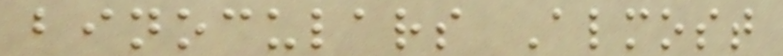binoculars Almost
